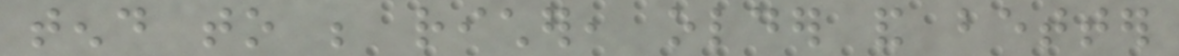tend to be richer, older and better
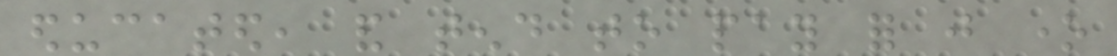educated, and tend to pay for just one
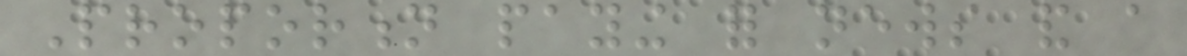Proportion paying for news and a
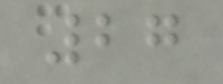27
